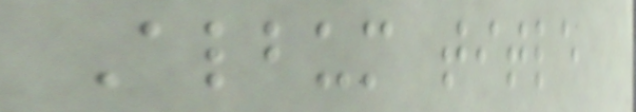Album title
